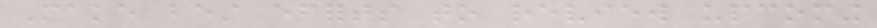Make best efforts to review upcoming
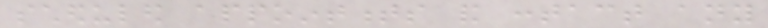scheduled appointments and contact any
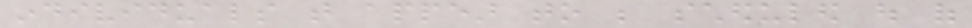individuals that appear to be scheduled out of
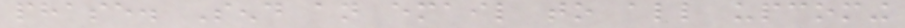phase. Send an email to all upcoming
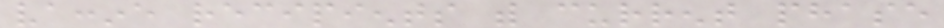vaccine recipients with current phase
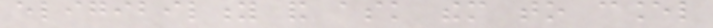eligibility and ask them to cancel
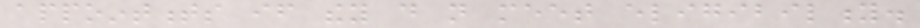appointments if they do not meet eligibility.
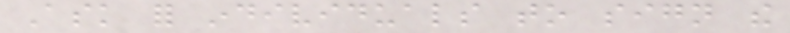Ask for individuals to sign the
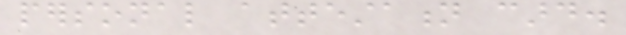personal attestation card.
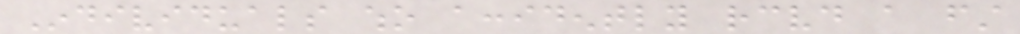Individuals who accidently received a first
